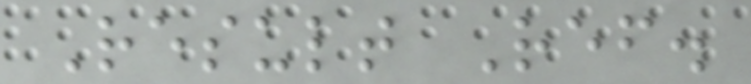Result Ref.
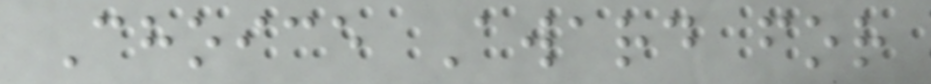Choice Award for
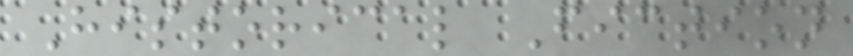Historical Fiction
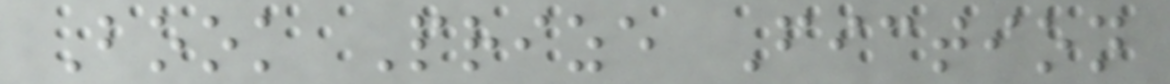Book Prize Fiction
